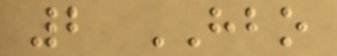2 HBO
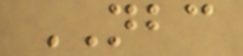NBC
